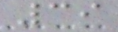39
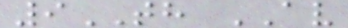9TH AV
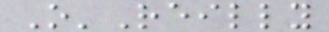O'Reilly
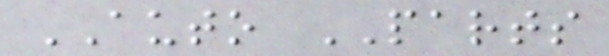AUTO PARTS
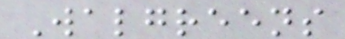Walgreens
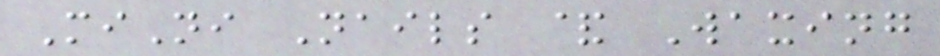MiNi Nails & Waxing
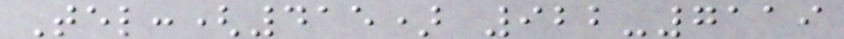Tel:(415) 922-7119
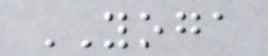YOGA
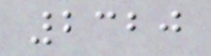2320
